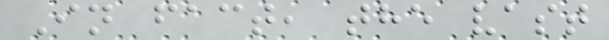In fact, the vast
